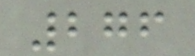276
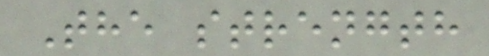The strength
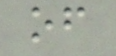of
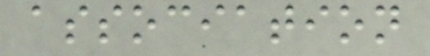association
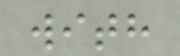with
